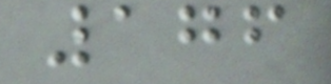176
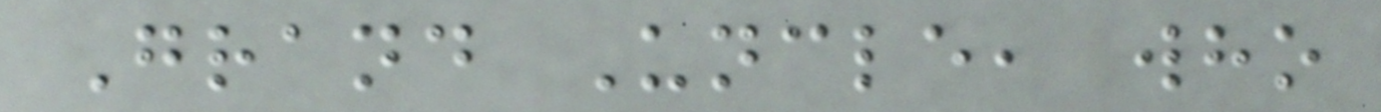Grand Uncle, who
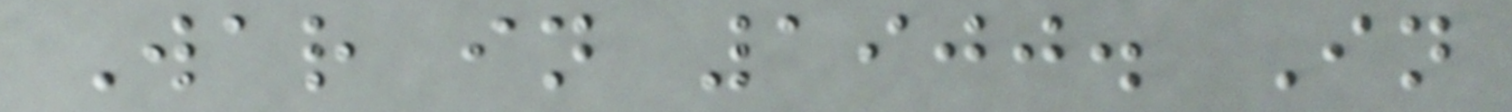War in 1900. In
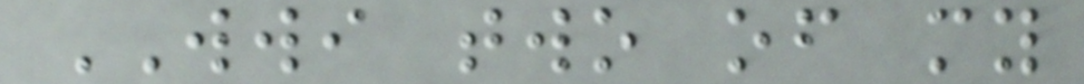WWI two of my
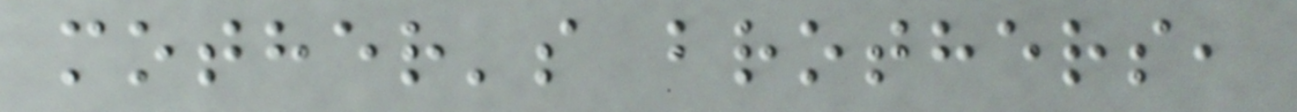mother's brothers,
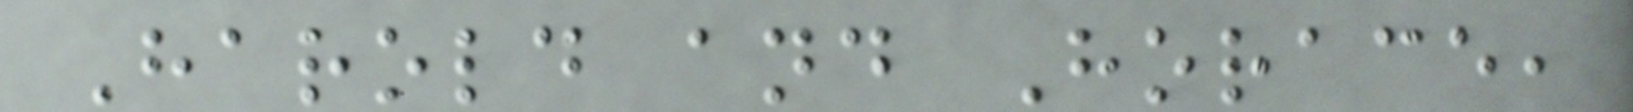Harold and Horace,
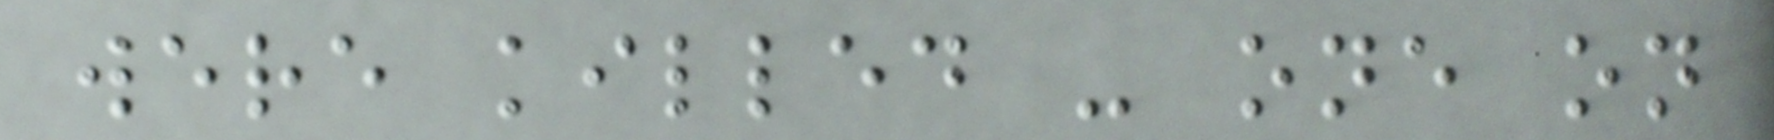were killed - one on
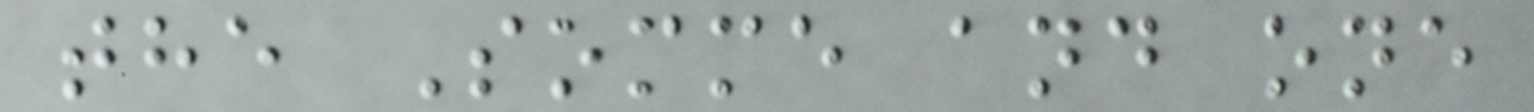the Somme and one
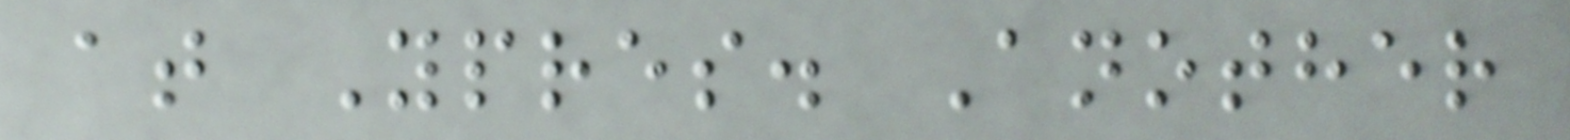at Ypres. Another
